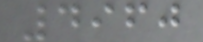4960
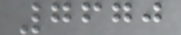7670
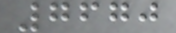7670
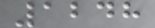1248
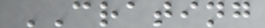CRATING
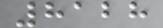8128
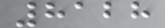8128
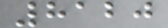8120
